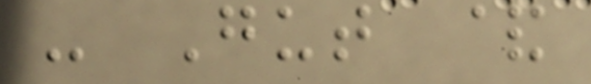- Gut &
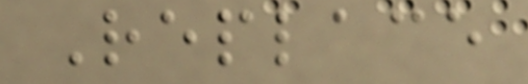Replace
